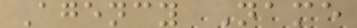Agency Name
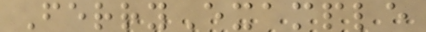FerryExample
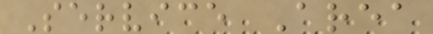Service Area
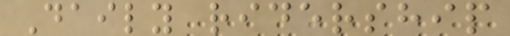Daily ridership
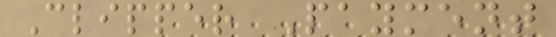Clipper Payment
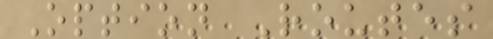Option Routes
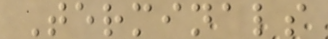Terminals
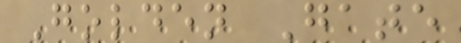Golden Gate
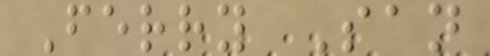Ferry San
